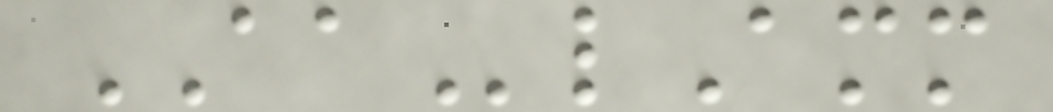AAlAmm
